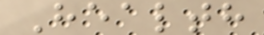Health
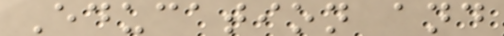Education and
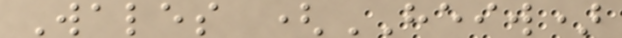Wales (HEIW)
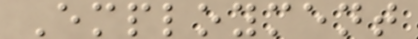Employment
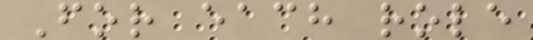For each role
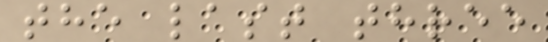the last three
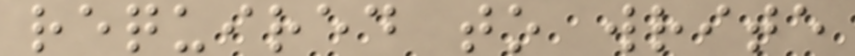required to write
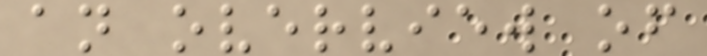an overview of
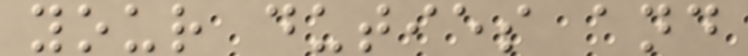your duties and
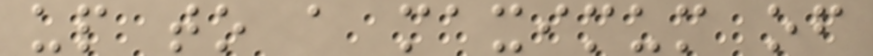up to a maximum of
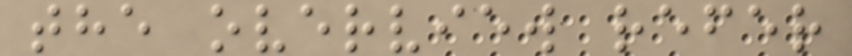the overview refer
